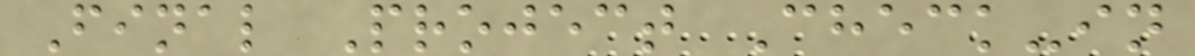Final Project Check-in
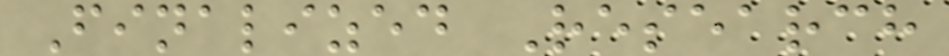Finalized Research
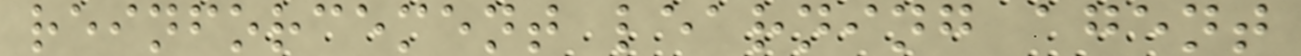reinforcement learning agent
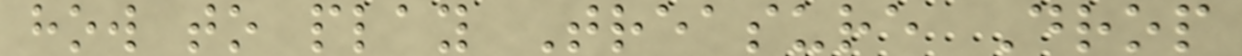how to play Treasure Drop
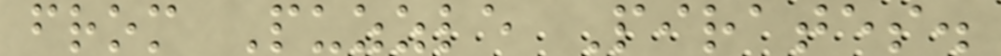from Puzzle Pirates.
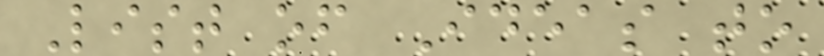List of Ideas to
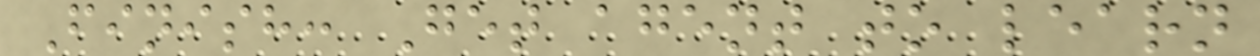Finish: Get agent to learn
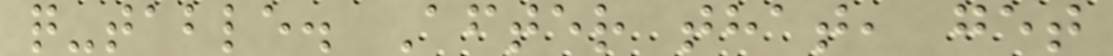q-table. After that, get
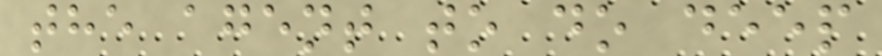the agent to do deep
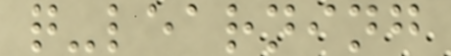q-learning
